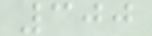300
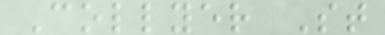Collyer St
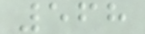568
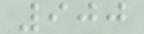900
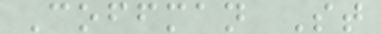Coffman St
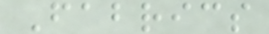Fabrics
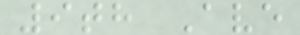9th Ave
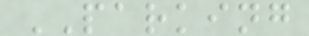PARKING
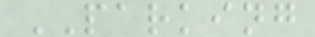PARKING
